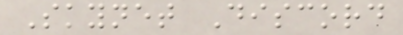Skynet Discord
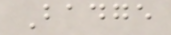Badge
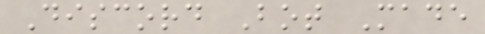Discord Bot Made
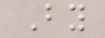By
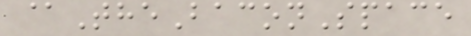@TheBaconSpace
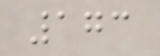173
